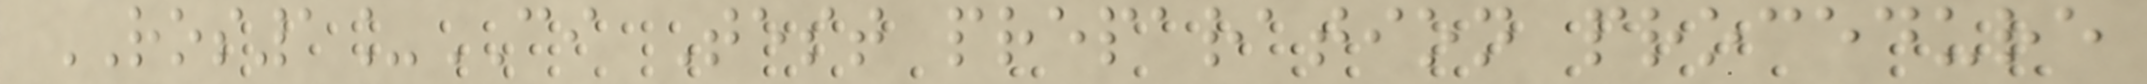ROS1_CI Test preparation procedure
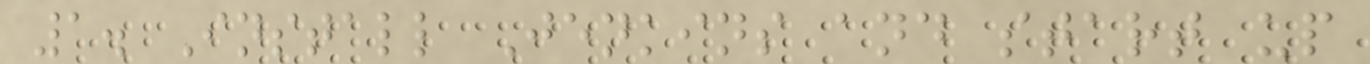1. Install Jenkins and start up
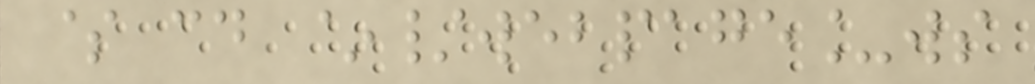$ cd ~/webpage_ws
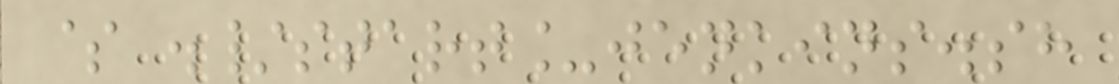$ ./start_jenkins.sh
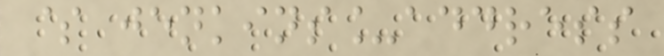$ jenkins_address
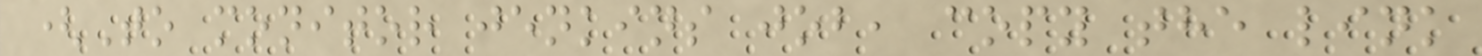(To monitor jenkins job, copy the link
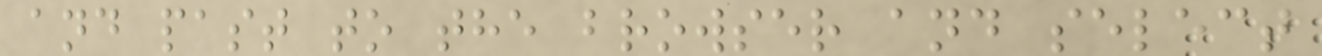and past to the browser and select
